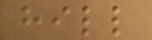hill
